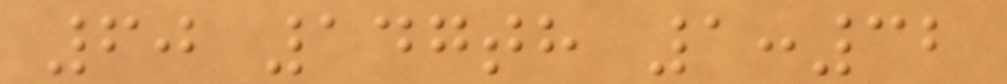60 147th 1:32
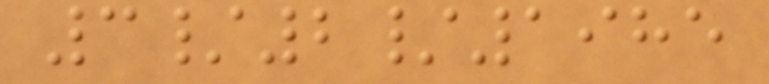3/2/1985
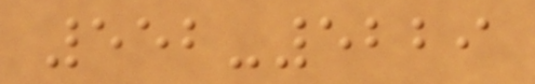552-5229
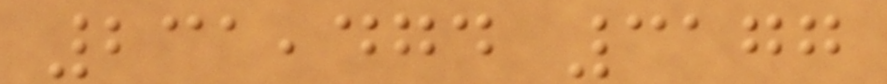231,474 3177
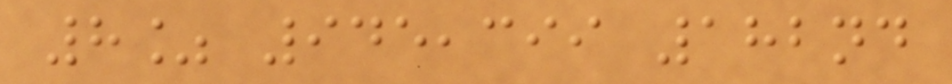8% 945,399 182nd
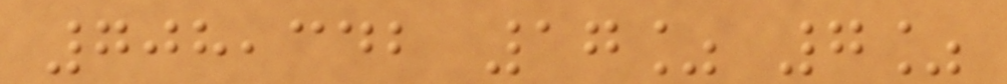708,342 17% 7%
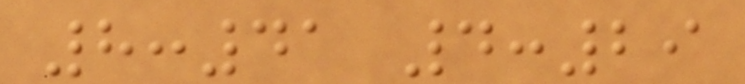8:41 4:29
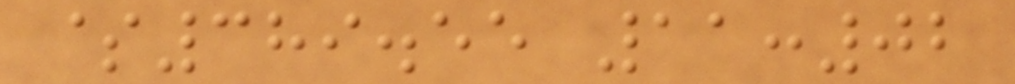$389.55 11:02
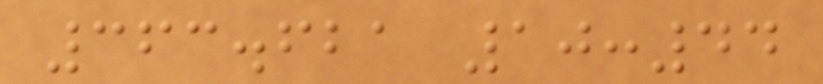363.621 10:44
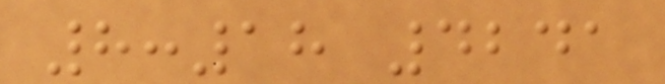8:18 4241
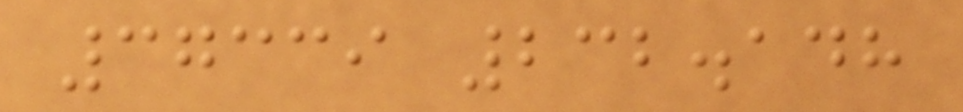37339 232.148
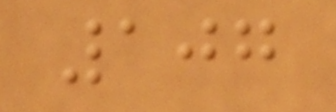107
